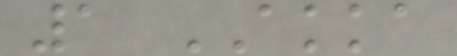1 AKKA
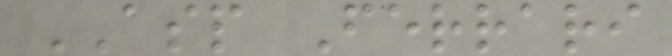ASP Ferrari
